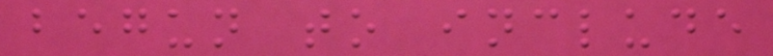begun to include
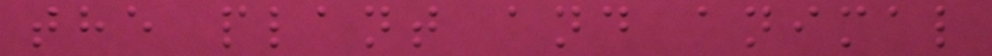the plant and animal
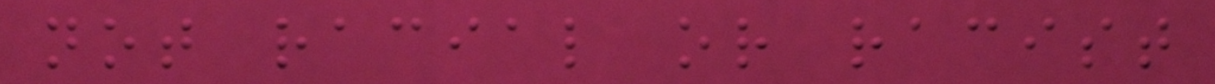not racial or racist
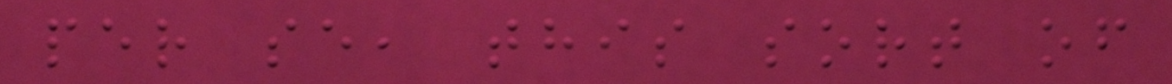per se, this sort of
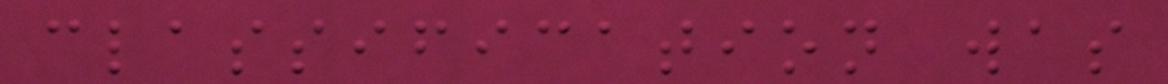classification was
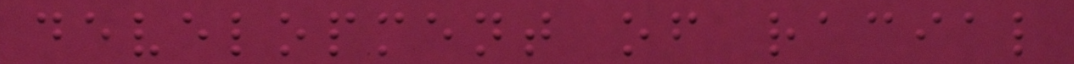development of racial
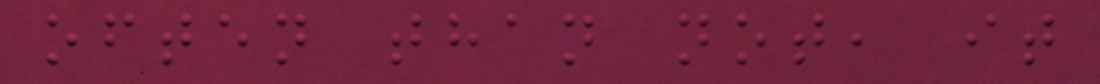often than not, it
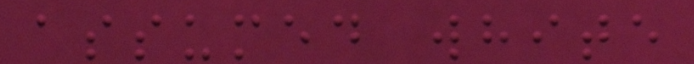assumed white
